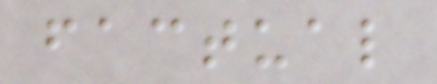factual
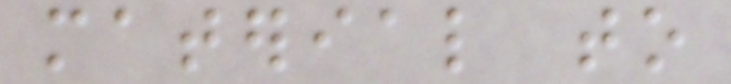material to
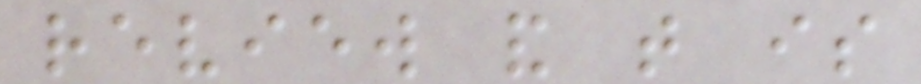review and that is
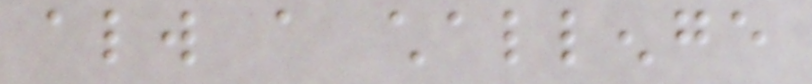always a challenge
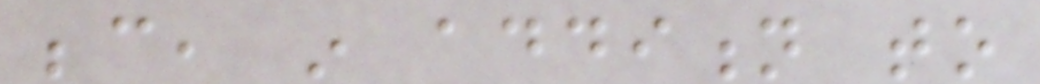because, in addition to
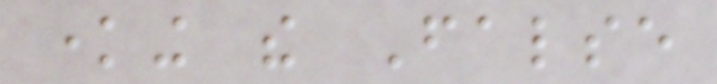knowing the False
